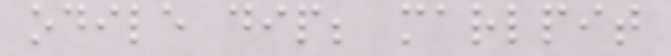odile dip; marlpit
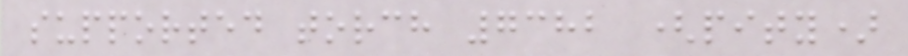supported torch 7382 (pity)
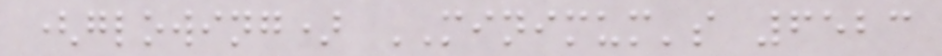(glowing) MINIMUM's 6523
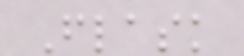Flask
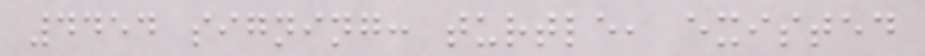4454 signing: turtle, existed
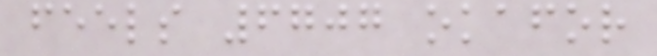feels 6707 okafor
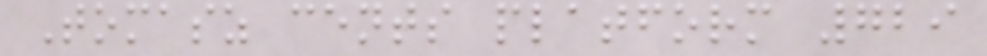Tomasz cents platform 729
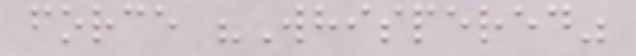force "Whispered"
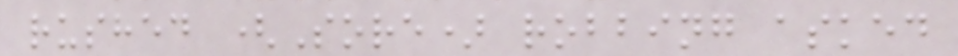rushed (Sore) robbing asked
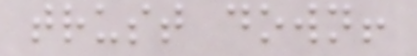trust down!
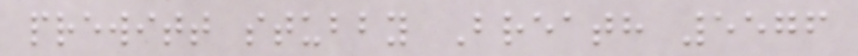prewitt stubby Breath 5576
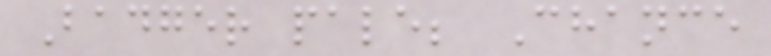Badger pale; Chance
